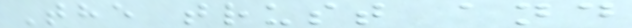The trust and
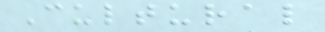Cultural
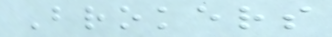Brokers
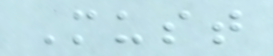Must
